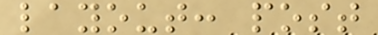layout: post
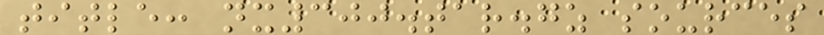title: nx300.tar.gz sources
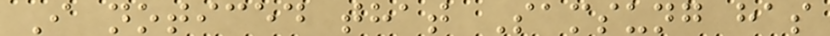I noticed that Samsung has
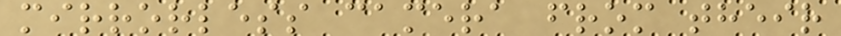mirrorless camera from their
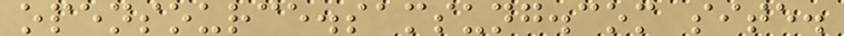opensource.samsung.com site.
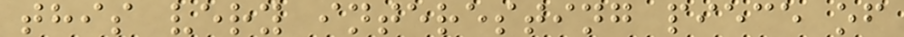this very interesting piece of
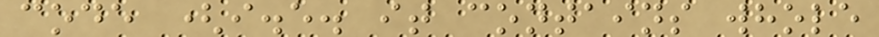code (i.e. it contains whole
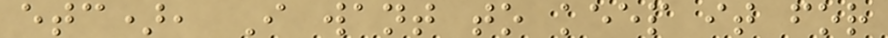etc), I want to keep it for
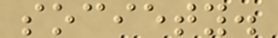society.
